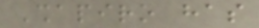Shapiro has
